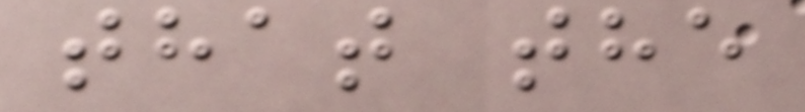that the
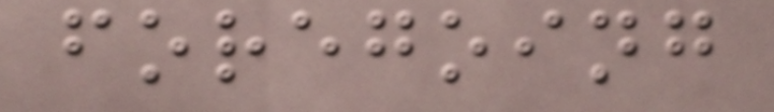foregoing
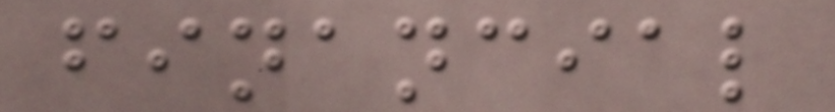financial
